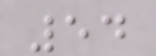54
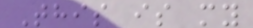This is my
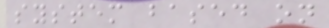system based on
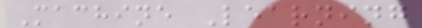Machine Learning
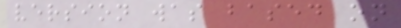version was based on
